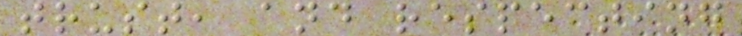trust, and respecting
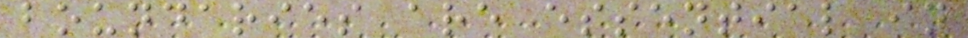boundaries are essential in
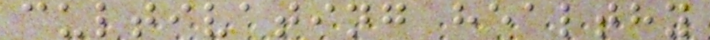cultivating healthy
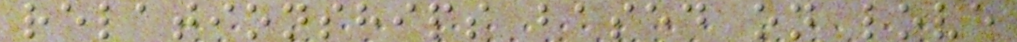relationships based on love
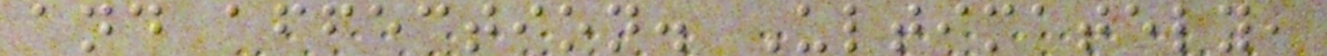and affection. Ultimately,
